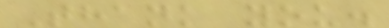Thank you.
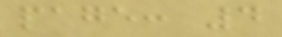page: 4
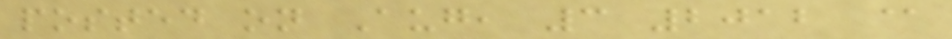posted on Aug, 3 2012 @
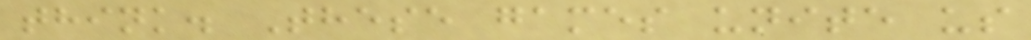think. These games unite us
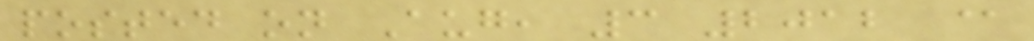posted on Aug, 3 2012 @
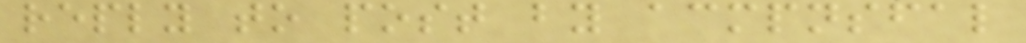reply to post by acmpnsfal
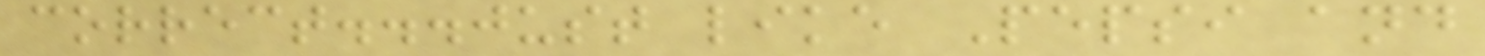correct...just like Pepsi and
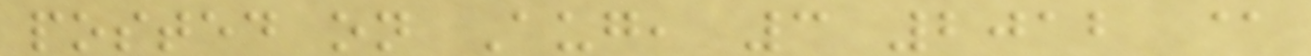posted on Aug, 3 2012 @
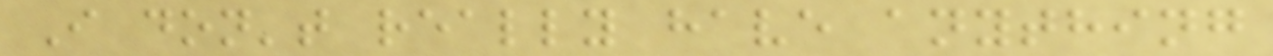I don't really have anything
